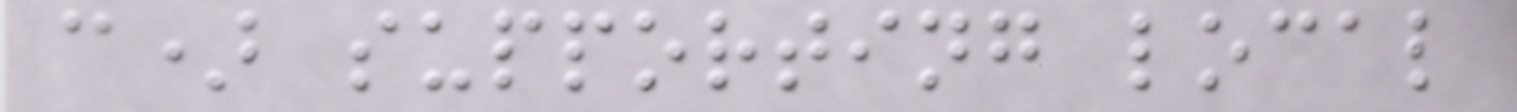c) supporting local
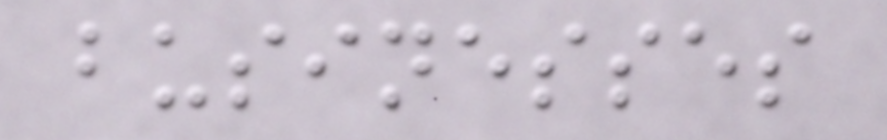businesses
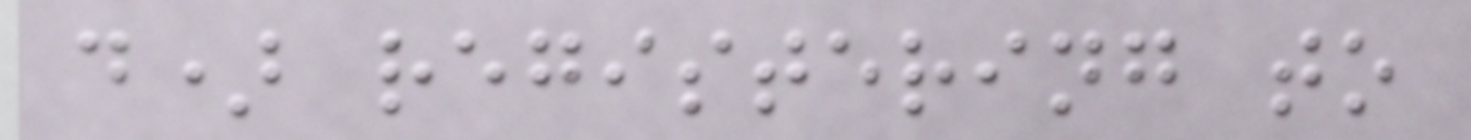d) registering to
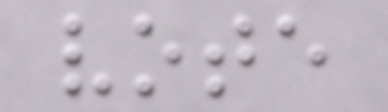vote
